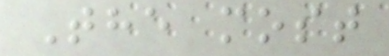The most
